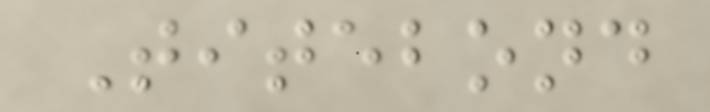Titebond
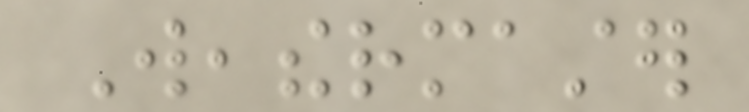Weathermaster
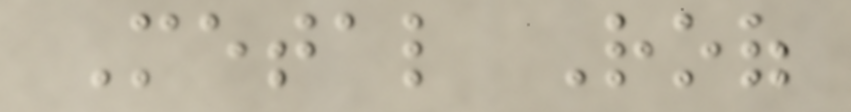Metal Roof
